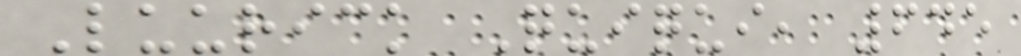Luurick Quiqui, 645
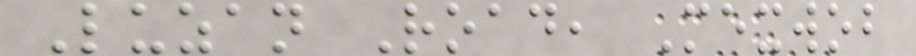Luzan Road, Mexwob
